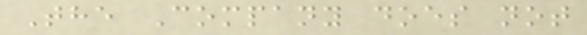The Company does not
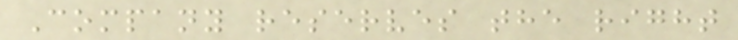Company reserves the right
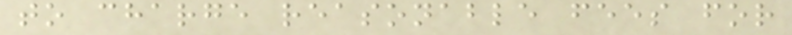to charge reasonable fees for
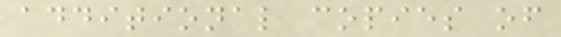additional copies of
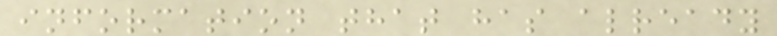information that has already
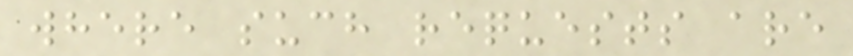where such requests are
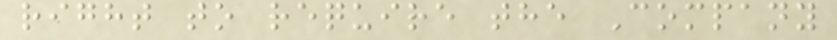right to require the Company
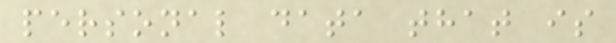personal data that is
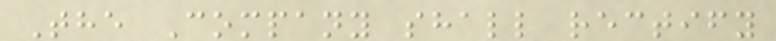The Company shall rectify
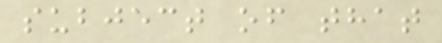subject of that
